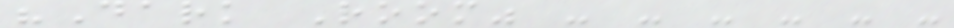"Dark Room" - - - - - -
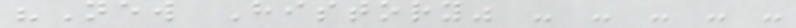"New History" - - - - -
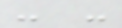- -
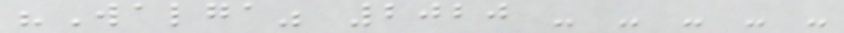"Walga" 2020 - - - - -
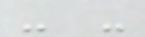- -
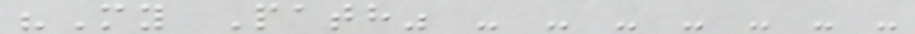"My Path" - - - - - - -
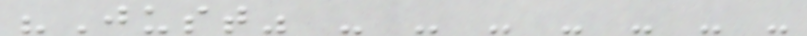"Just" - - - - - - -
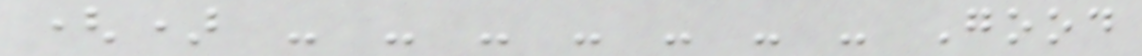() - - - - - - - Good
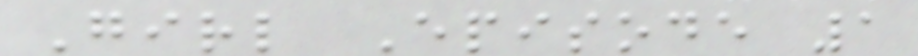Girl Episode 1
